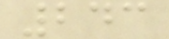243
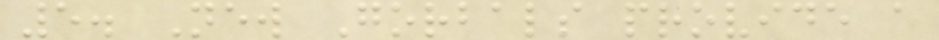5. New Gorbals provide a
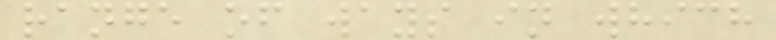range of ways in which
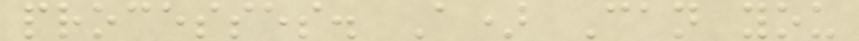processes. A) Can you
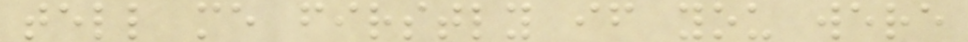tell me firstly if you were
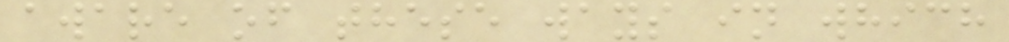aware of these ways in which
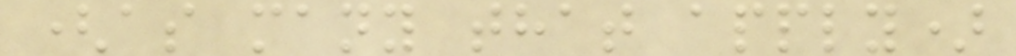(as many that apply)
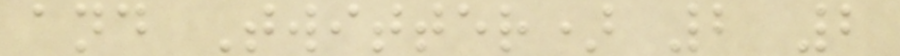and Twitter) 2 2
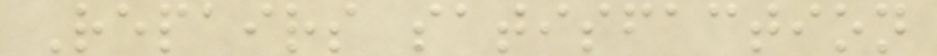Repairs satisfaction
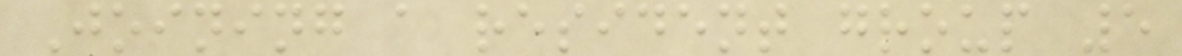Joining a resident group 5
